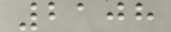2108
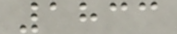1833
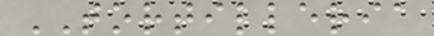TORTILLERIA
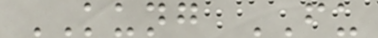KUNG FU
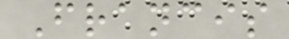Francis
